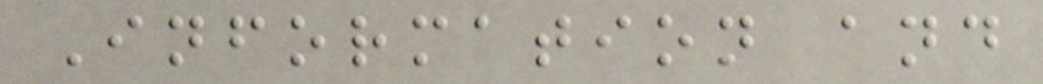Information and
